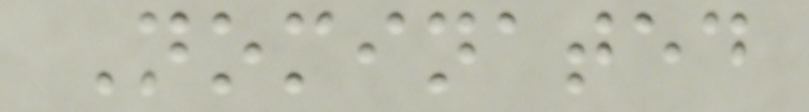Nominated
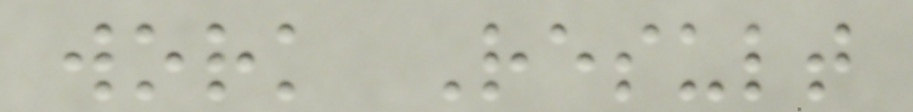work Result
